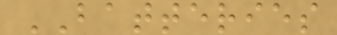BATTERIES
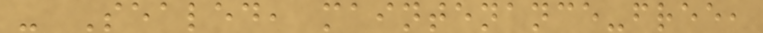- Sealed, maintenance-free,
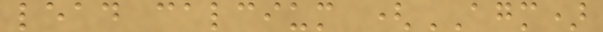lead calcium (AGM)
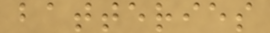batteries
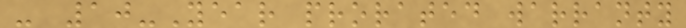- 10-Year prorated warranty
